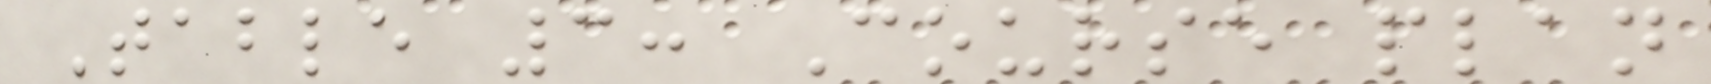Table 3: Course plan
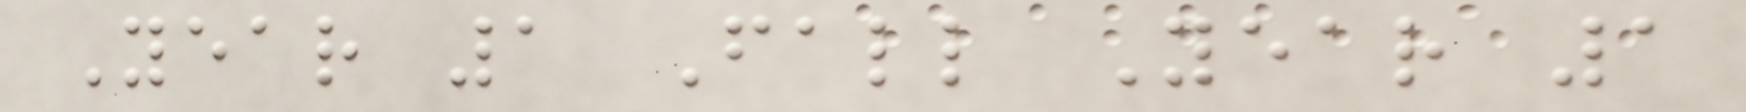Year 1 Fall Year 1
